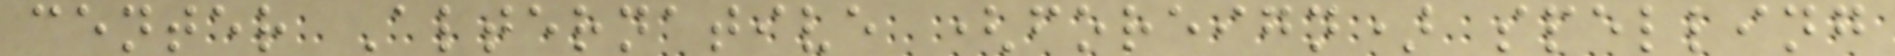center Alternative (foreign) spelling
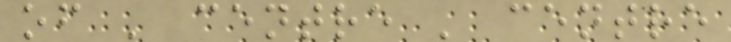of ' centre ' centre
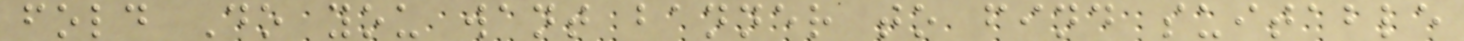fold Do you want banner to find suitable
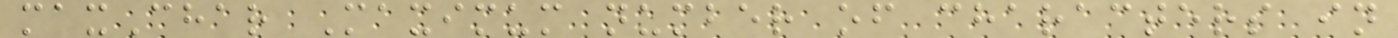maxChar Maximum number of characters in
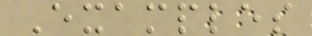Examples
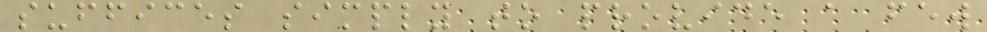suffices simply to provide a few
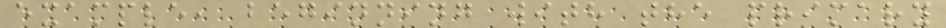example, beginning with the primary
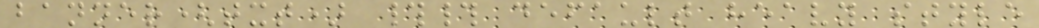banner(txt) ## default heavy style
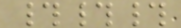###
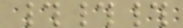###
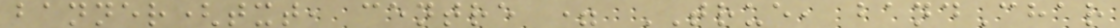banner(txt, centre = TRUE, bandChar
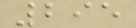295
